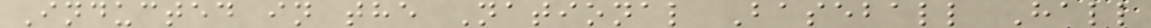Inducted in the National Baseball Hall
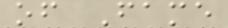of Fame
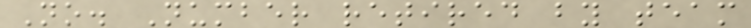No. Number retired by team
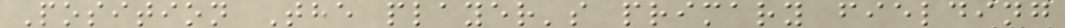Position The player's primary fielding
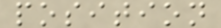position
